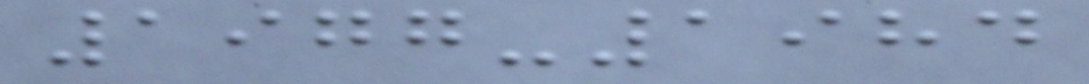1977-1984
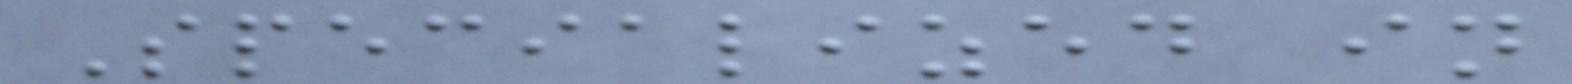Specialized in
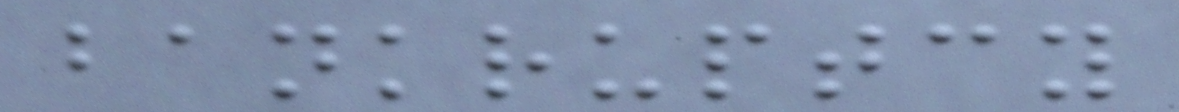bankruptcy
